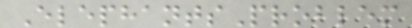ElephantsProblem
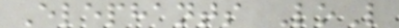Elephants LoL
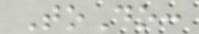ToDo:
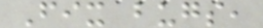Fix bugs,
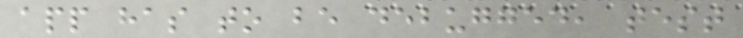app has to be debugged, test
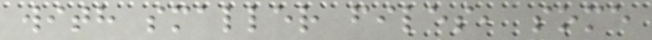with smaller files, some
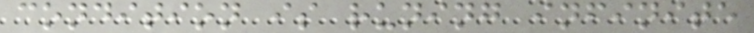condition is runing infinite
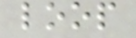loop
